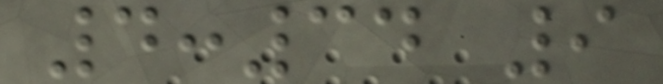4:34 9
